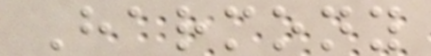Harmony
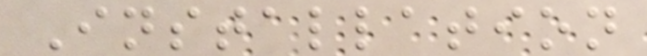Installation
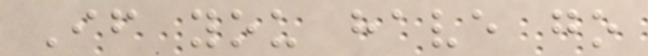If you have go
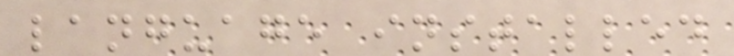language installed
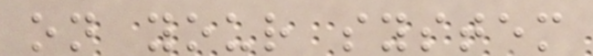on your system
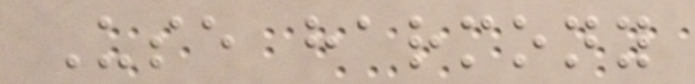Use harmony
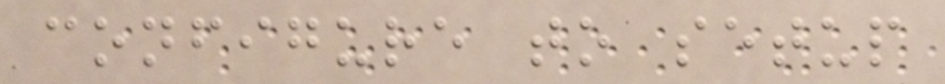configure to setup
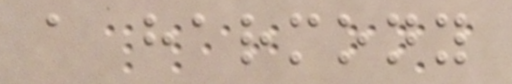a harmony
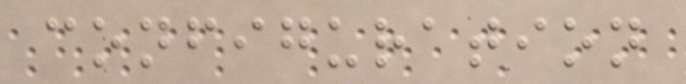configuration
